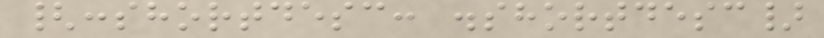{:shortdesc: .shortdesc}
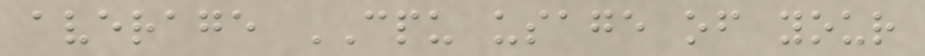average CPU usage of your
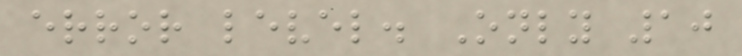error level. Only 10
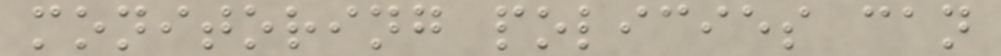monitoring policies can
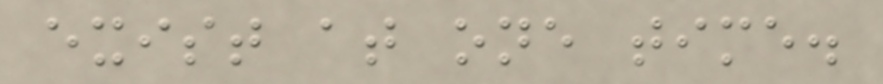exist at one time.
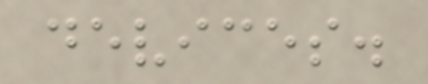devices.
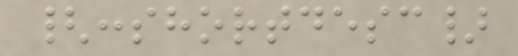{:shortdesc}
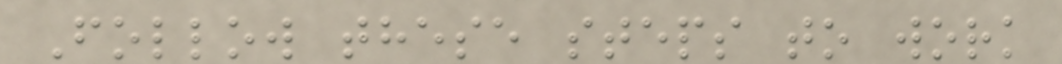Follow these steps to work
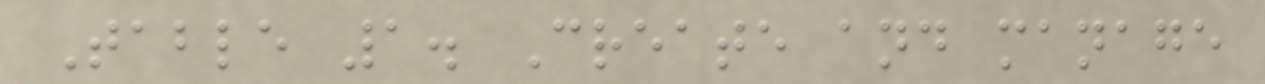Table 1. Create and manage
